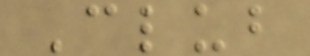Club
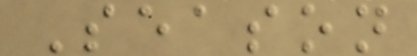Season
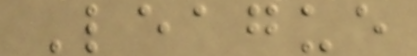League
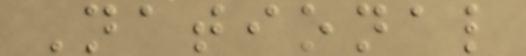National
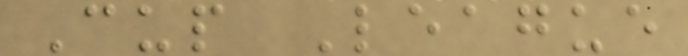Cup League
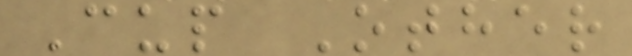Cup Other
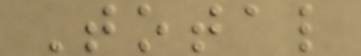Total
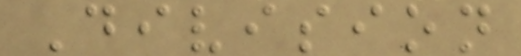Division
